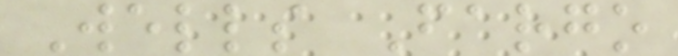Wells Fargo
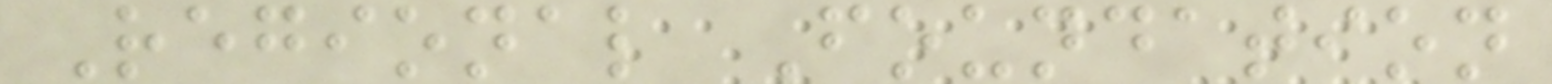Regional Foundation
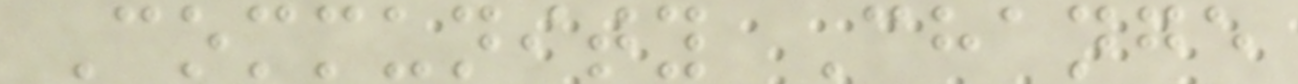Community Change
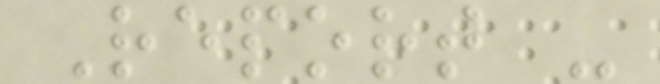Report -
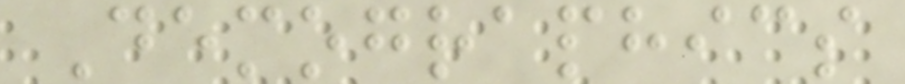Demographics
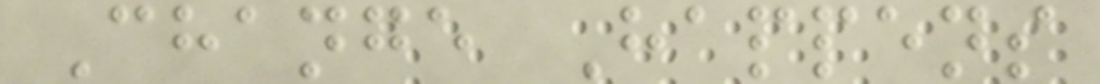Change Happens
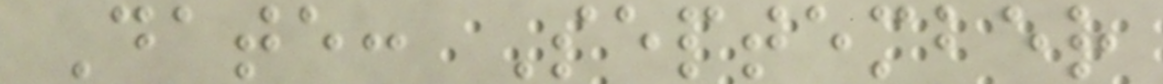Date: September
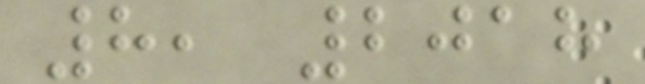8, 2018
